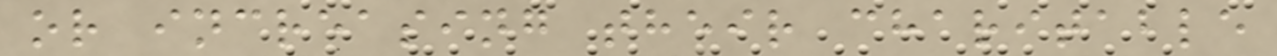or increasing their charitable
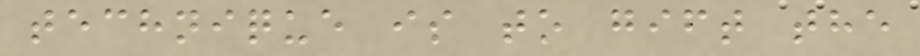technique is to gift the
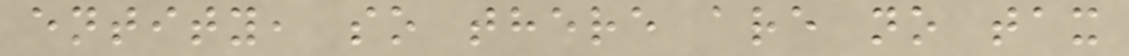entity, so there are no tax
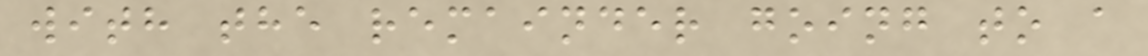with the remainder going to a
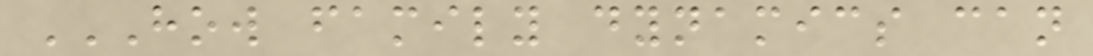HOW FAMILY DYNAMICS CAN
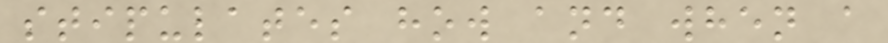stipulates how and when a
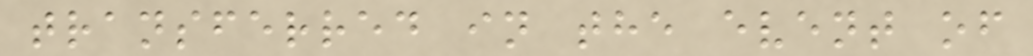transferred in the event of
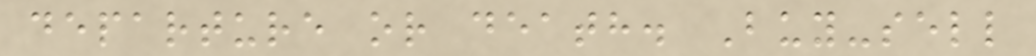departure or death. Buy-sell
